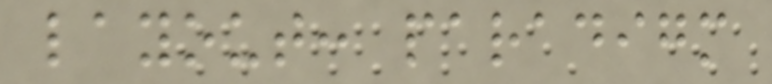layout: paradigm
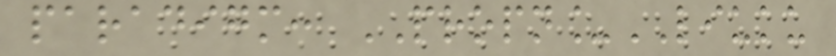paradigm: PROPN_LIUKU
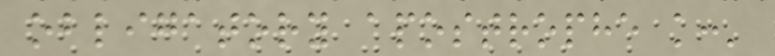obligatory apostrophe k:'
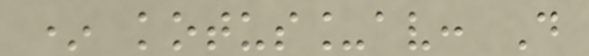* kotus_av: D
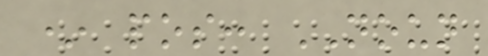* pos: NOUN
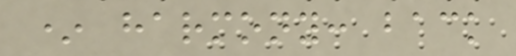* harmony: back
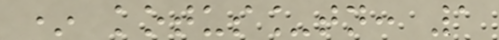* kotus_tn: 1
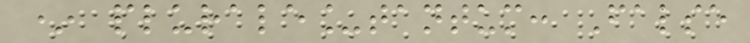* plurale_tantum: False
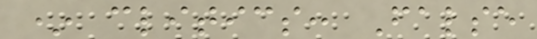* clitics: False
